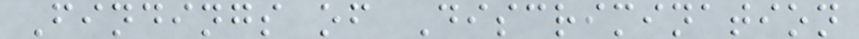Findings of Discrimination
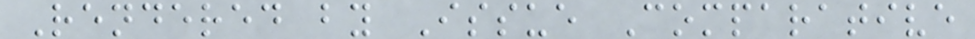Rendered by Issue Comparative
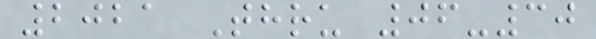2021 Thru 06-30
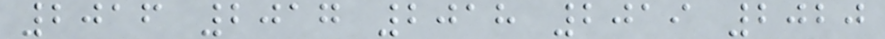2016 2017 2018 2019 2020
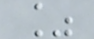%
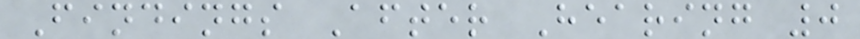Findings After Hearing 0
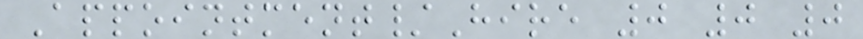Appointment/Hire 0 0 0
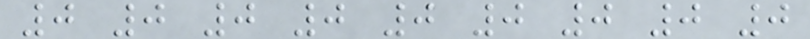0 0 0 0 0 0 0 0 0
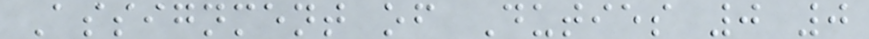Assignment of Duties 0 0
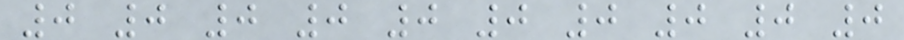0 0 0 0 0 0 0 0 0 0
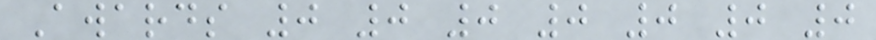Awards 0 0 0 0 0 0 0
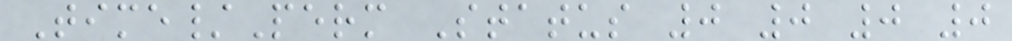Time/Perm Status 0 0 0 0
